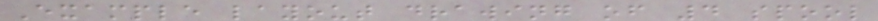Example layout drawing of 4 spool
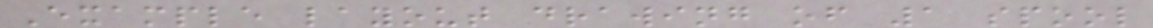Example layout drawing of 1 spool
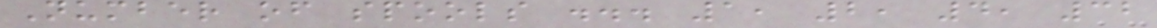Number of spools ... 1, 2, 4, 32
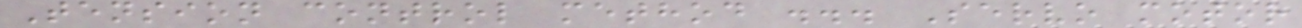Tension control method ... Servo motor
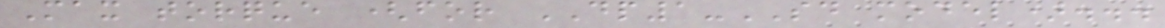Max torque (for DP1-SD model)...
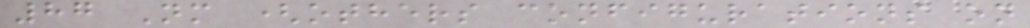87 Nm (others configurations on
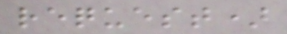request)
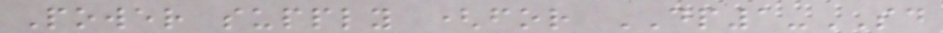Power supply (for DP1-SD
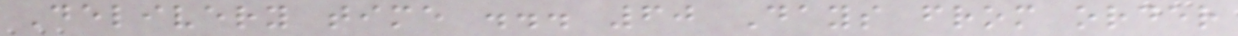Delivery time ... 60 Days from order
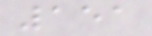151
